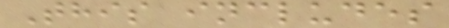This includes
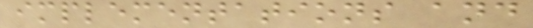implementations and
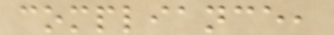compliance,
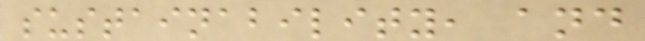sustainability, and
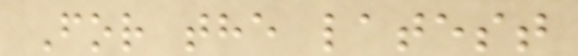For the latest
